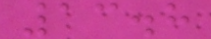13.8
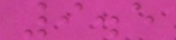9.5
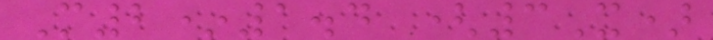M2*1.4 (3X)
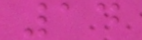14
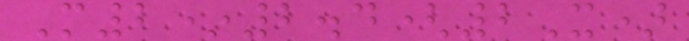M2*2.4(2X)
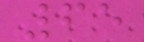65
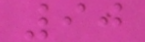90
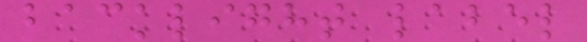backlight label
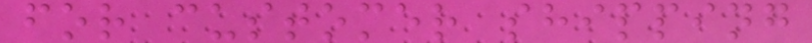for customer shipping
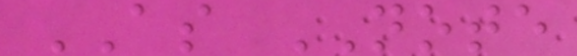AS NOTE
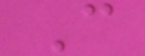C
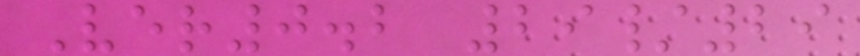Ver0.2 29/29
